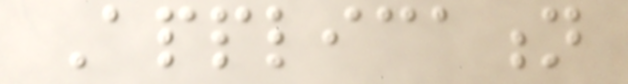Application
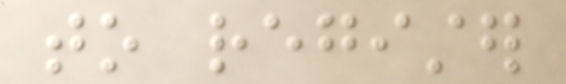to register
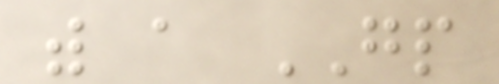with a GP
